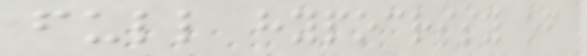full hypocrisy of
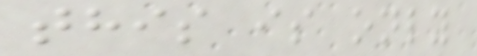this is only
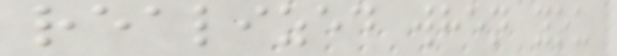realized when you
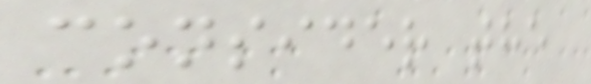consider the
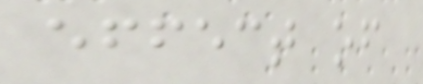effect of
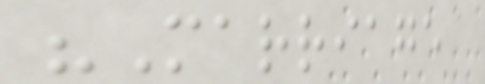"Marriage
